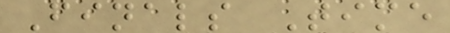Finals Time
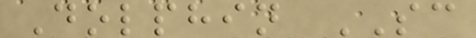Dolphin SC
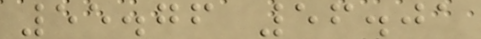55.76 56.01
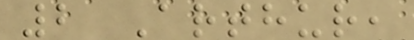2 Arthur,
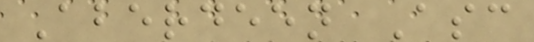Aberdeen Asc
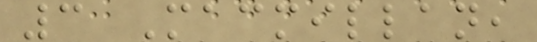3 Macmillan,
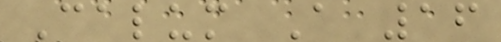Calum A 16
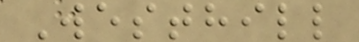Westhill
